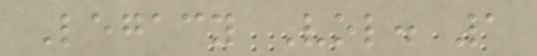Legacy Vol. 1
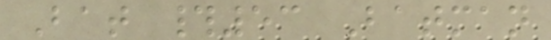Bat #53 Batman
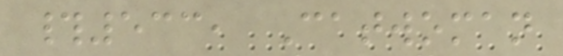#533, Catwoman
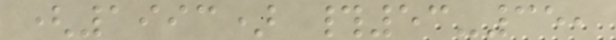(1993) #53-35,
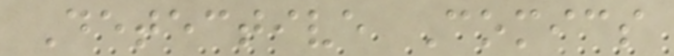Detective Comics
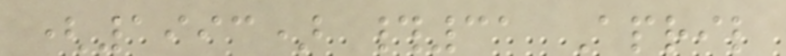(1993) #31 April
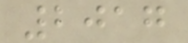2017
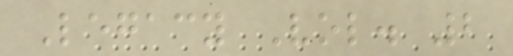Legacy Vol. 2
